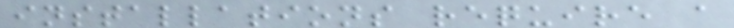installations require a
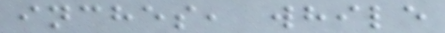inches, while
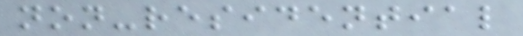non-residential
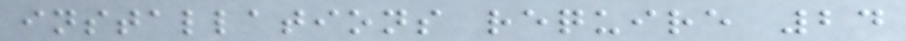installations require 24
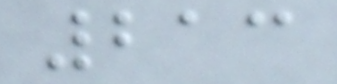213
